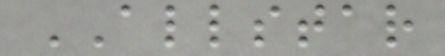ALLSTAR
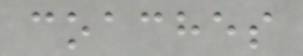coaches
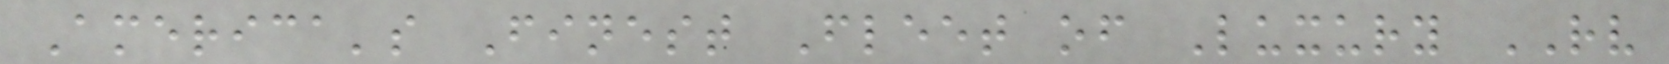America's Finest Fleet of Luxury RV
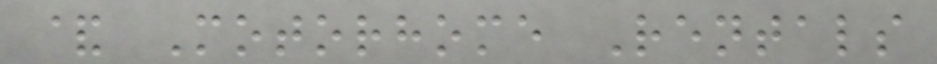& Motorhome Rentals
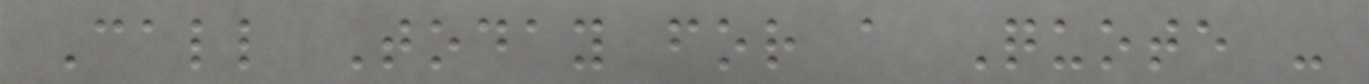Call Today for a Quote -
